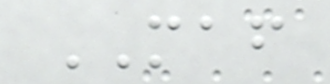MAF
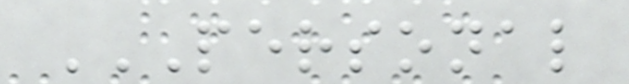PERSONAL
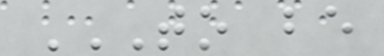TO BE
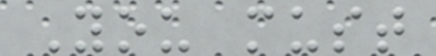You must
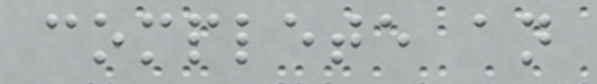complete an
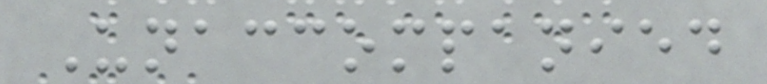Unaccompanied
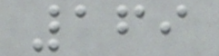169
